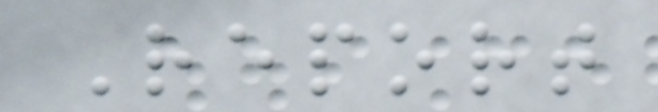Report
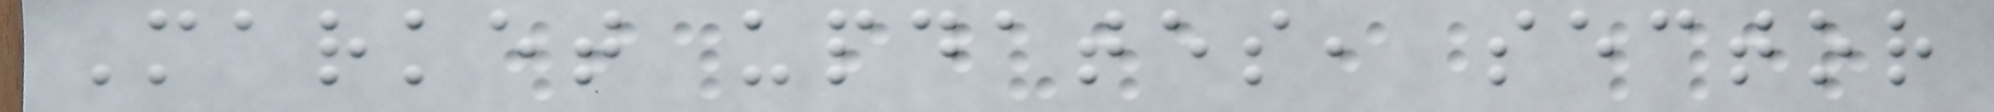Market updates, sector
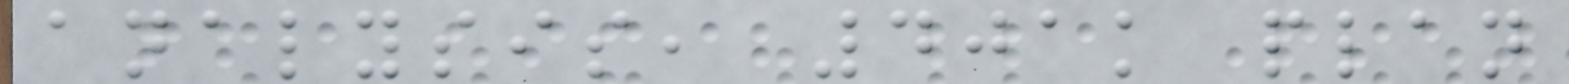analysis, 401k plan
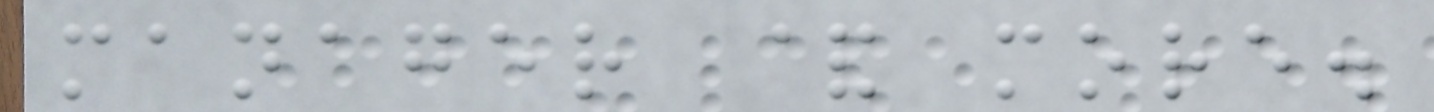manager & more.
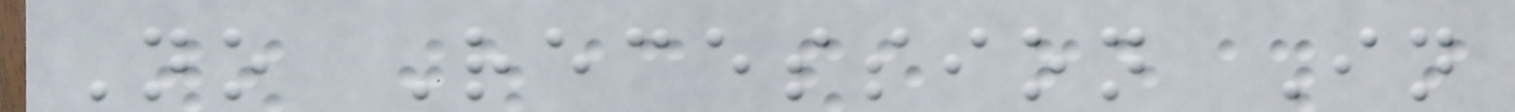No Recession In
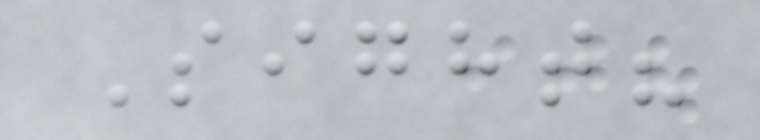Sight?
